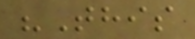"This
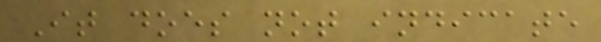It does not indicate
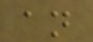an
